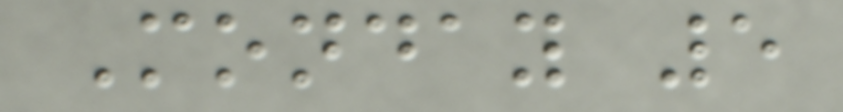Monday 5
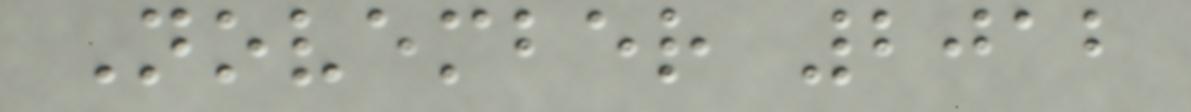November 2012
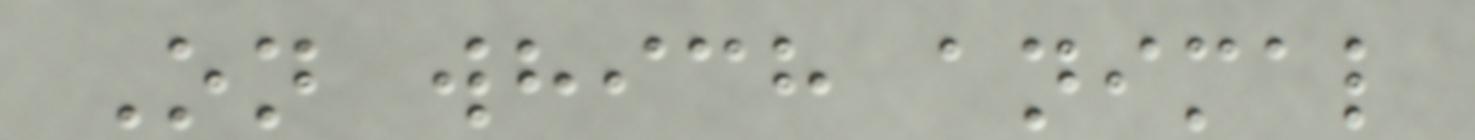On which animal
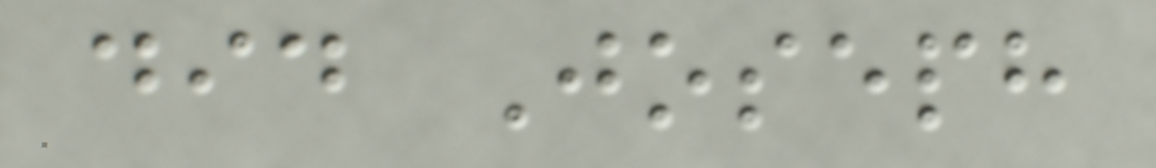did Joseph
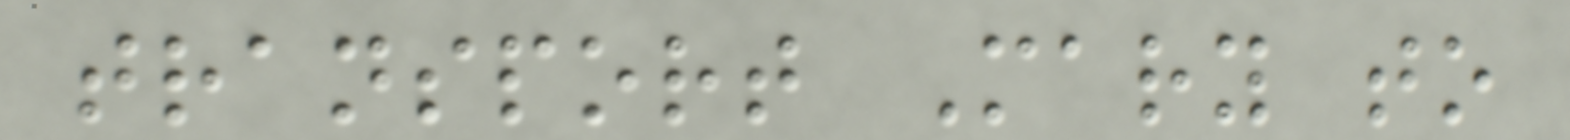transport Mary to
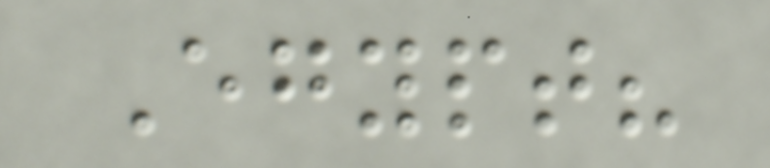Egypt?
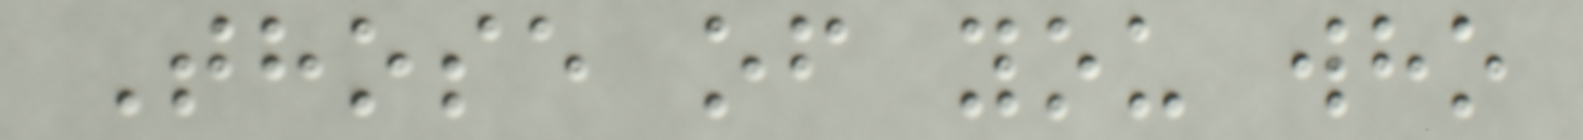Those of you who
